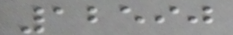12590
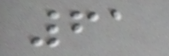61
